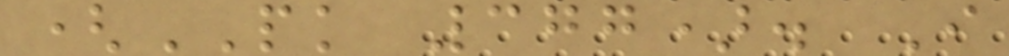(PK 377). I
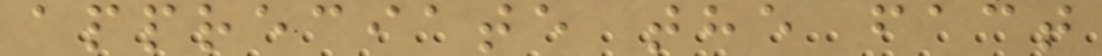appreciate the fact
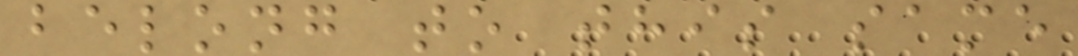belong to this same
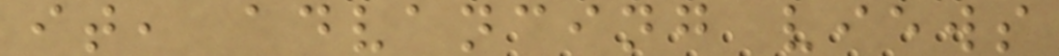it, advancing views
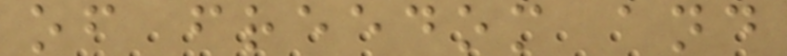of freedom and
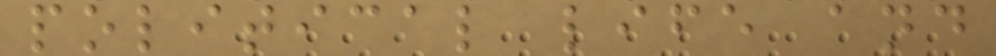political life and
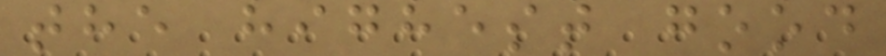the highest good
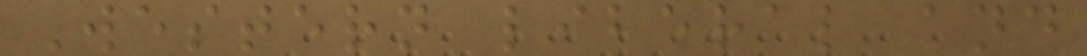Western liberal and
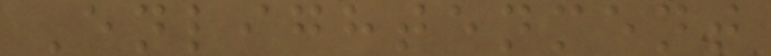Enlightenment
